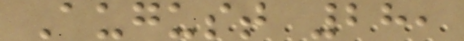August 28,
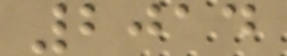2014
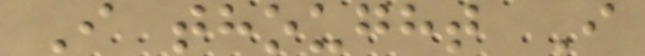I thought I
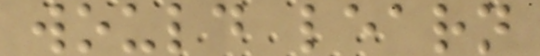would learn
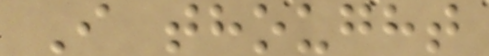I thought
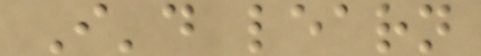I'd learn
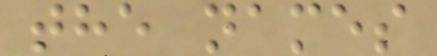the names
